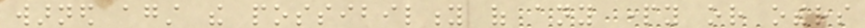warned against the possibility of any party or others
